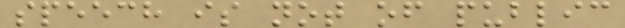speech is not of public
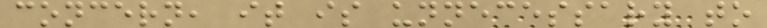concern, it is unnecessary to
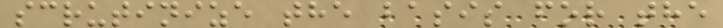scrutinize the basis for the
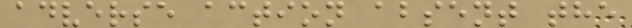adverse action absent the
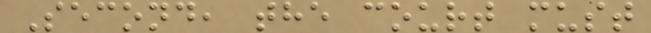Second, the court must
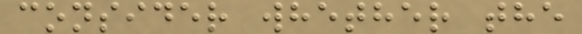consider whether the
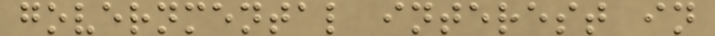governmental interest in
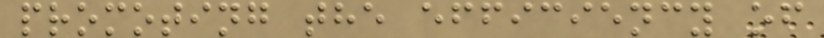promoting the efficiency of
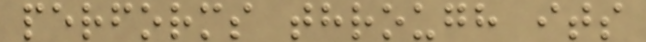performs through its
